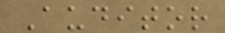Auditor
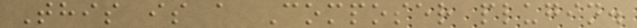This is a Composer plugin.
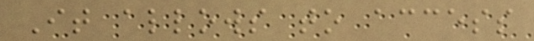It allows to access
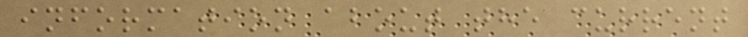information about the current
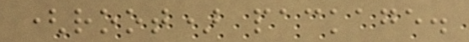(root) package.
